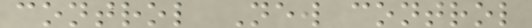control New control
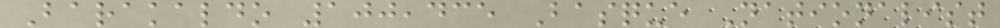Barakaldo 100,435 Basque Nationalist
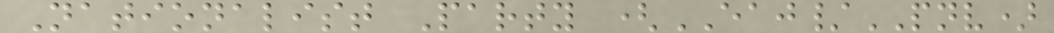Nationalist Party (EAJ/PNV)
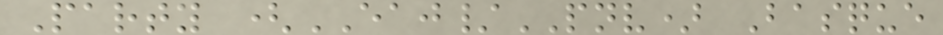Party (EAJ/PNV) Basque
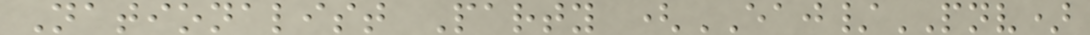Nationalist Party (EAJ/PNV)
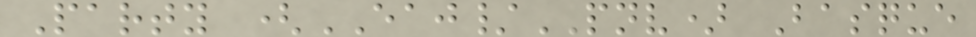Party (EAJ/PNV) Basque
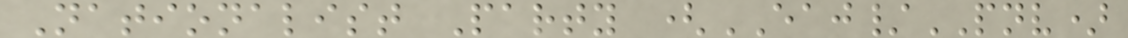Nationalist Party (EAJ/PNV)
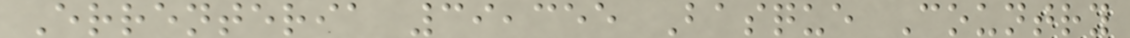Errenteria 39,355 Basque Country
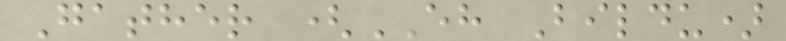Gather (EH Bildu)
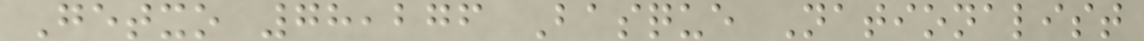Getxo 78,276 Basque Nationalist
